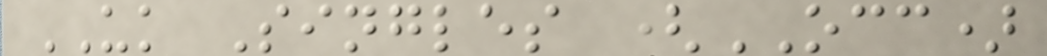UK Singles (OCC)
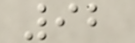92
